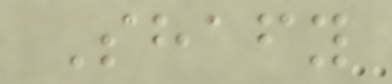Shafy
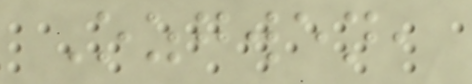Ozgwen,
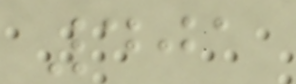401
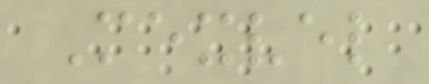Mexvel
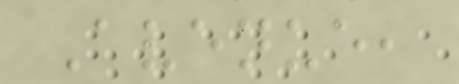Avenue,
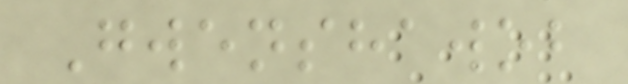Gwenshawob
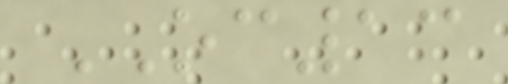OC13
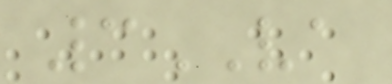3VA
